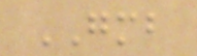GMB
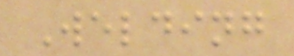Welding
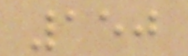150
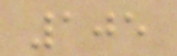105
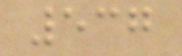537
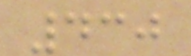430
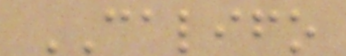CALIFO
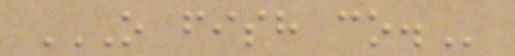O FISH CO.
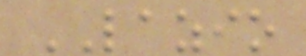LAZIO
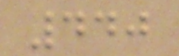440
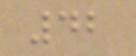42
